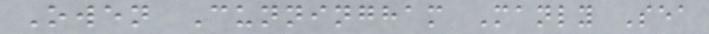Owen Cunningham Manly Sea
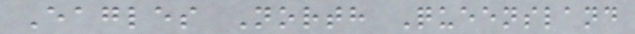Eagles North Queensland
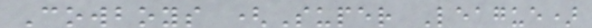Cowboys (Super League)
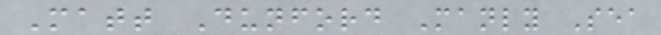Matt Dunford Manly Sea
